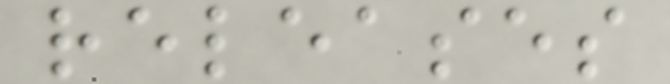releases
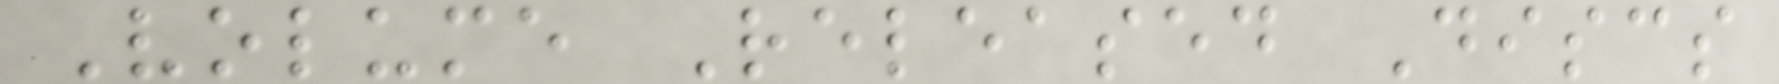Volume Released Discs
